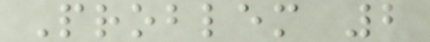Problem 2
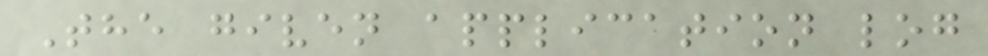The given application log
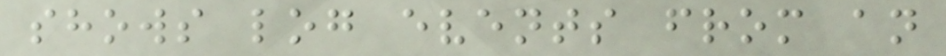shows log events from an
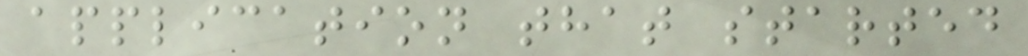application that started
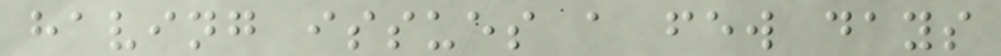having issues a few days
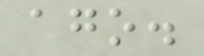ago.
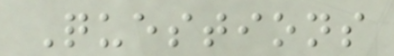Questions
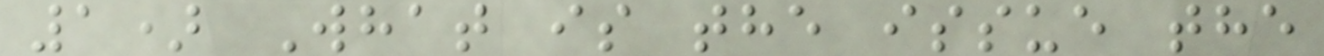1) What is the issue the
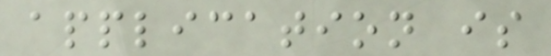application is
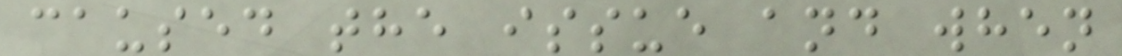caused the issue and when
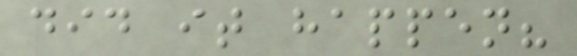did it happen?
